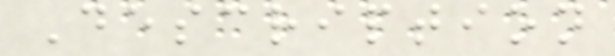Description
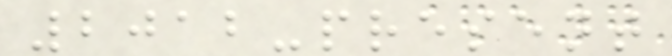2012-present
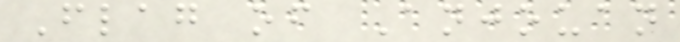Flag of Anjouan
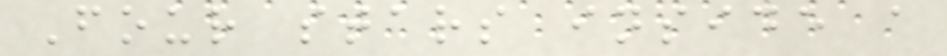Four stars inside a
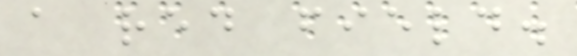a red field.
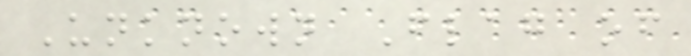Unknown Flag of
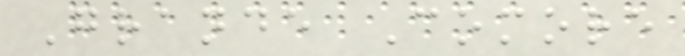Grande Comore
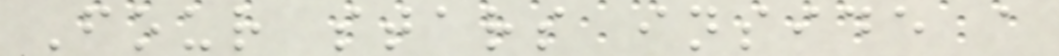Four stars inside a
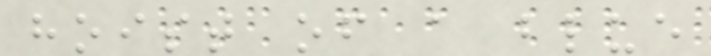hoist of a blue
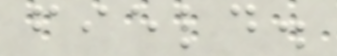field.
